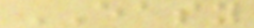EASY
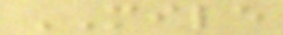MILE
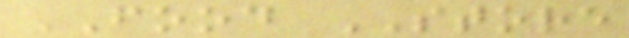FOOD STORE
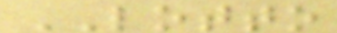LOTTO
